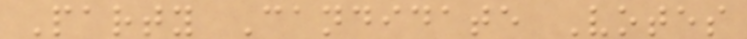Party Candidate Votes
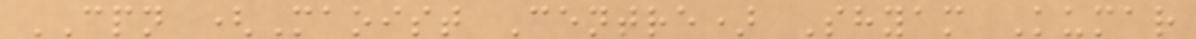CPN (Maoist Centre) Shyam Kumar
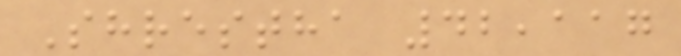Shrestha 42,117
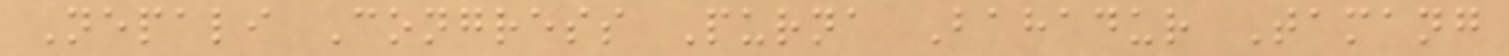Nepali Congress Purna Bahadur Tamang
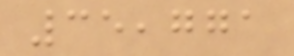35,771
